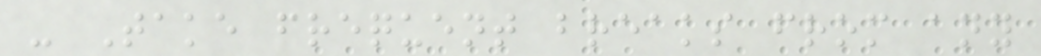- Take frequent breaks from any
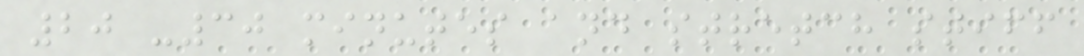20 -30 minutes and stretch stiff
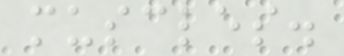muscles.
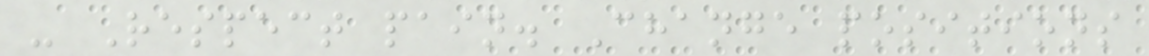- Respect pain. Change positions
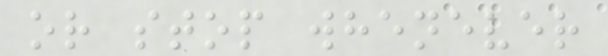or stop whenever
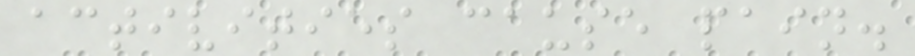activities cause pain.
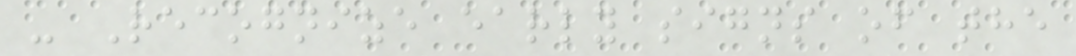- Recognize early signs of the
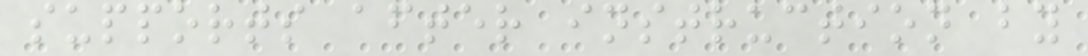supports after instruction by
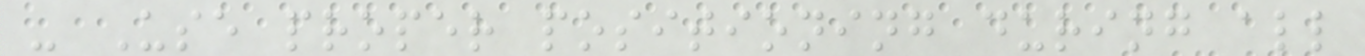- Use proper positioning during all
